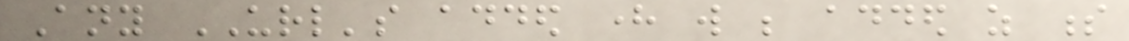Any URL's added here will be added as s
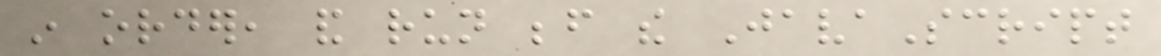in order, and run before the JavaScript
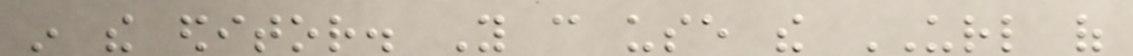in the editor. You can use the URL of
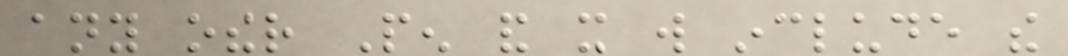any other Pen and it will include the
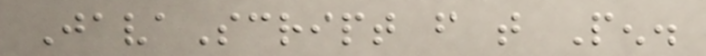JavaScript from that Pen.
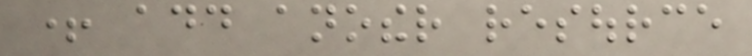+ add another resource
